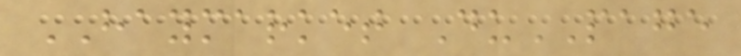HAYMARKET DuPAGE
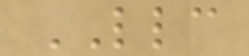LLC
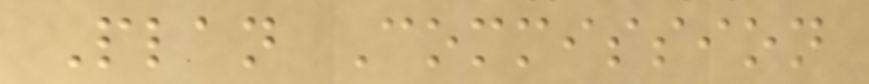Plan Commission
